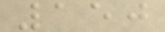150
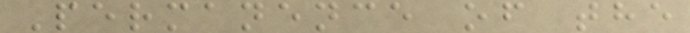Permanence of the
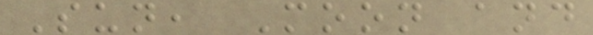Sun, Moon and
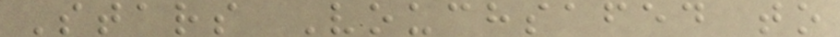Stars Vouchsafed to
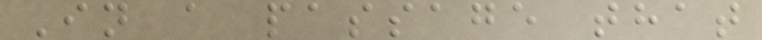In a passage that
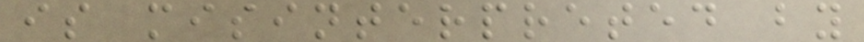is misinterpreted by
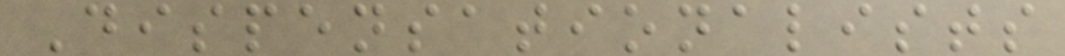Dispensationalists
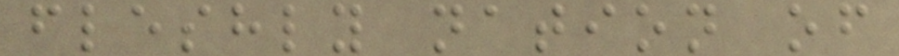fleshly nation of
